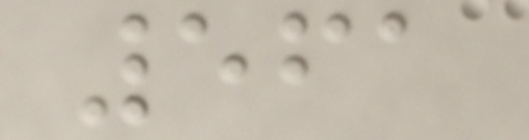561
